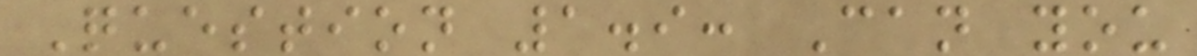Question 1.9: Can you
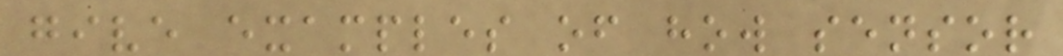give examples of how sensor
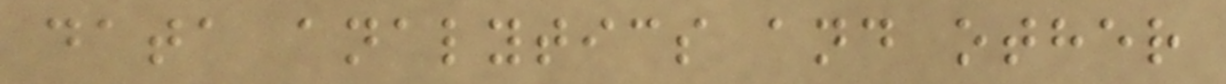data analytics and other
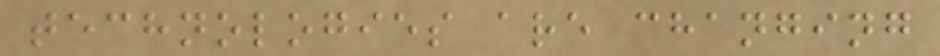technologies are changing
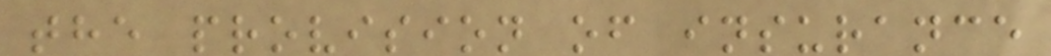the provision of insurance
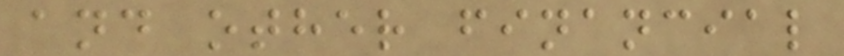and other financial
